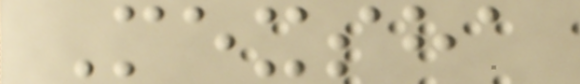Mexsha
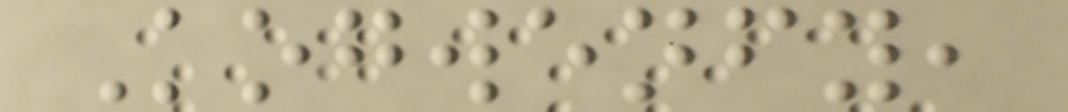Kogwenfy,
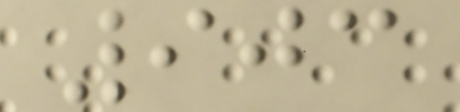903
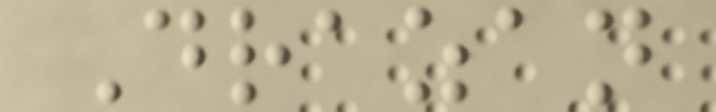Drazan
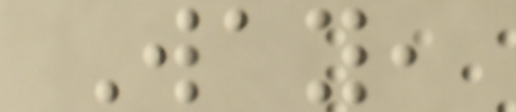Way,
